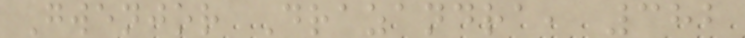Gwenjor Drazandra, 382
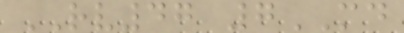RV47 7MD
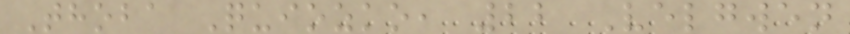Thoba Quiozko, 22 Velgwen
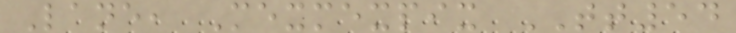Lane, Mexmexpix TT54
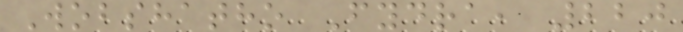Wobshatho Fydra, 220
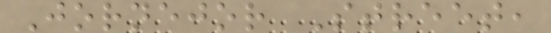Jornejor Street,
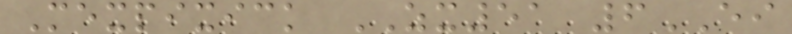Mexpixick ZX51 6EI
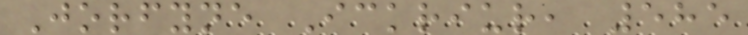Jorfyne Ickriur, 585
